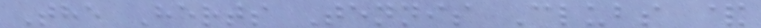The Herts Tennis Clubs &
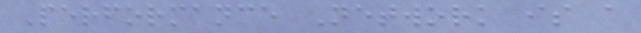Performance Network is a
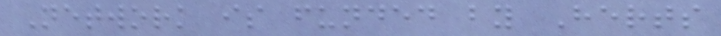Network is funded by Herts
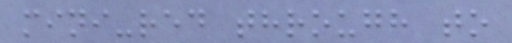mini-red through to
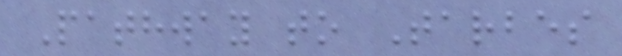Pathway to Tarbes
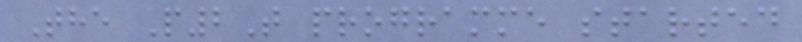The P2T programme started
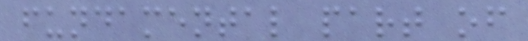fundamental part of
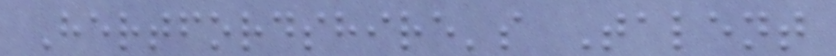Hertfordshire's Talent
